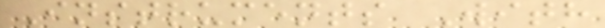Instruments With
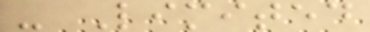- Limited
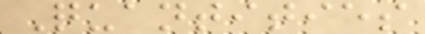Quantities
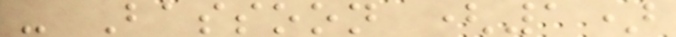- Bassoon (1)
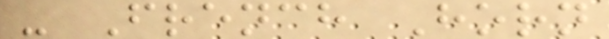- French Horn
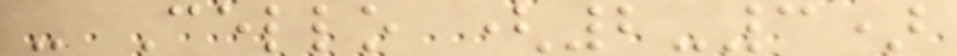- Cello (2-3)
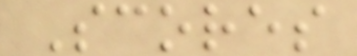Scores
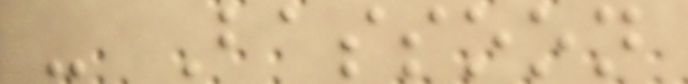- Bassoon
